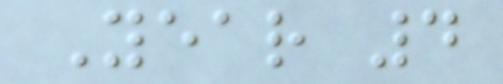Year 4
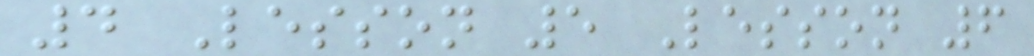4 Lesson 5 Lesson 6
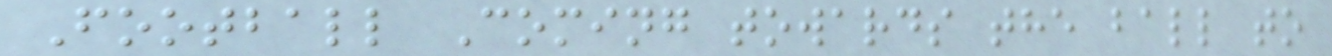Football Coming towards the ball to
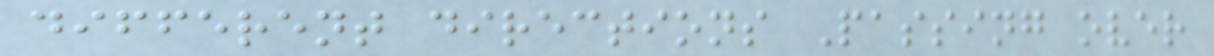different directions Passing over
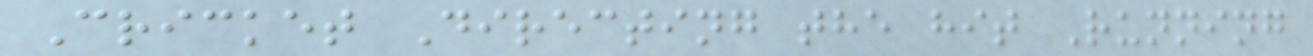Cricket Directing the hit Running
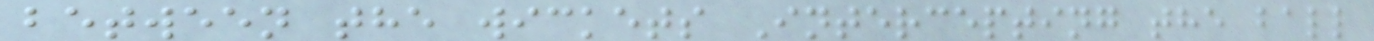between the wickets Intercepting the ball
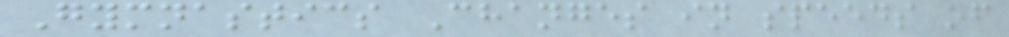Gymnastics Changes in speeds of
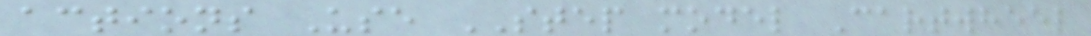actions Use STEP model Cartwheel
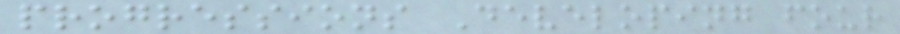progressions Developing four
